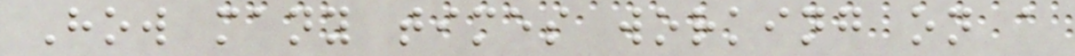How many times working on a
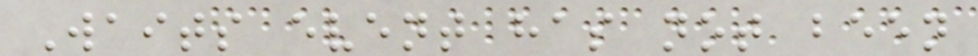Waits event has not been
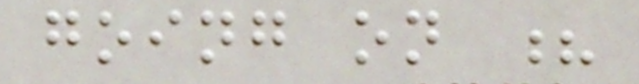going on ?
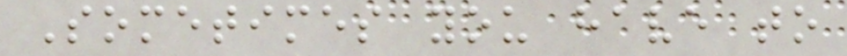Sometimes you have to
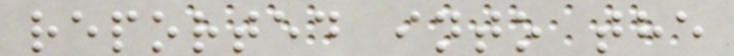reported into the
